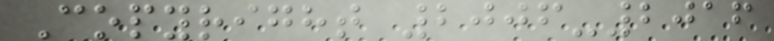Copyright 2006-2016
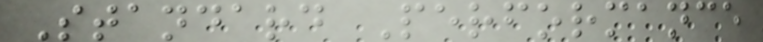Standard Performance
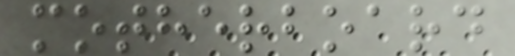motherboard
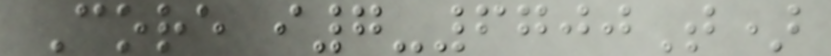Core i7-6700T)
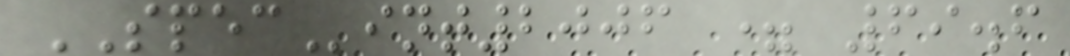SPECint2006 = 69.6
